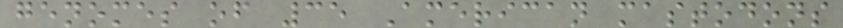genomes of 35 American mastodons
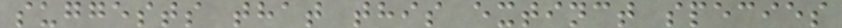suggests that this extinct species
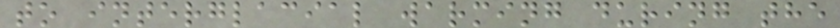to interglacial warming during the
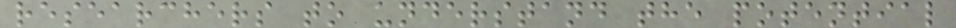researchers to understand the potential
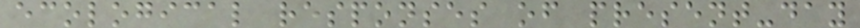ecological responses of present-day
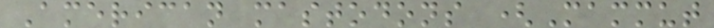American mastodons (Mammut
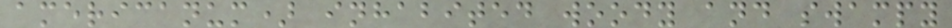americanum) inhabited woody and swampy
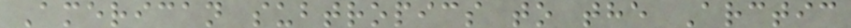American subtropics to the Arctic
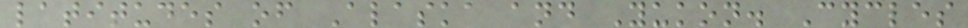latitudes of Alaska and Yukon. Cycles
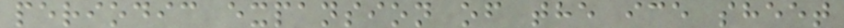periodic expansion of the ice sheet
